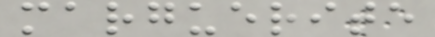marguerite
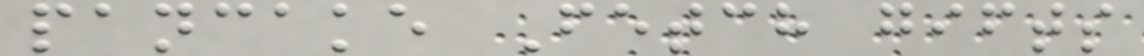pancake Fetch gifts
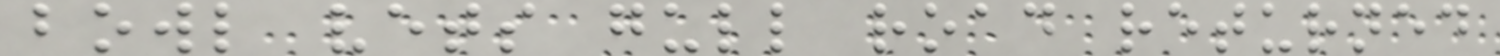bowl vets gull road returned
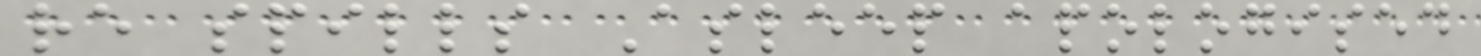re spills Asleep apologised
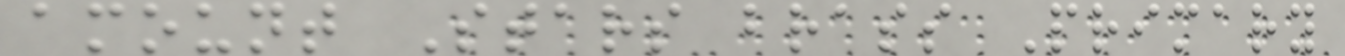amount Stars brass Primary
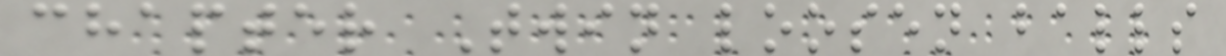chapter Twin loosen balls
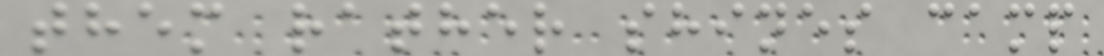them rather shines camp
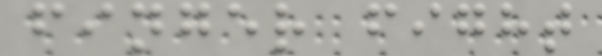finger fight
